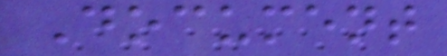Document
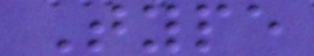Type
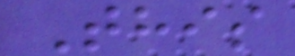This
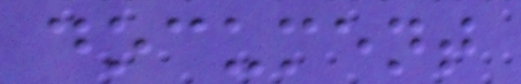document
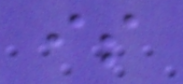is
